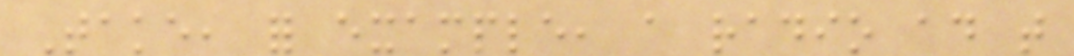Take, for example, a radio ad that
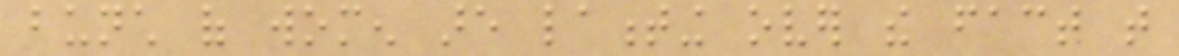bunch of women are lamenting over the fact that
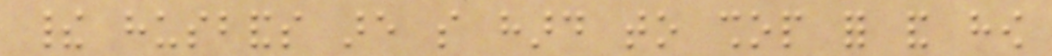their husbands are so hard to shop for and how
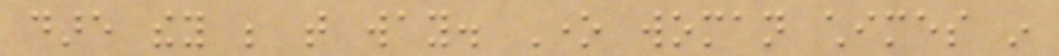dare they be that way. One woman chimes in
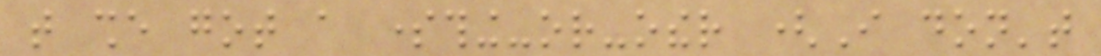that she got a something-or-other (I don't
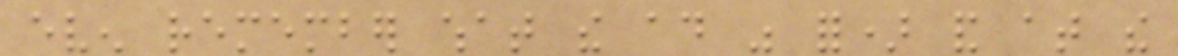even remember what the ad was for) and at the
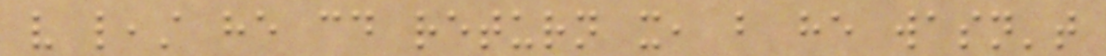very least he could return it, but he wasn't
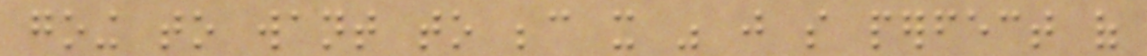going to want to because it was just so perfect of
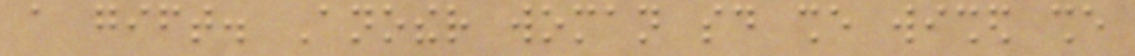a gift. Another woman said she wished she
